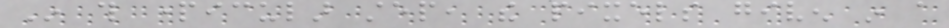In this particular step, the pixels given in a
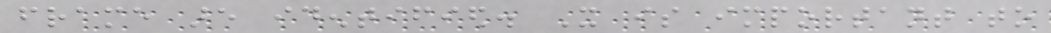frame are identified. It is important to
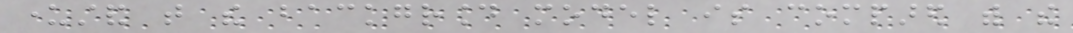understand that the background model is compared with the
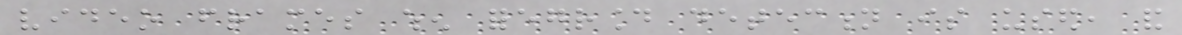video frames when foreground detection is used, and
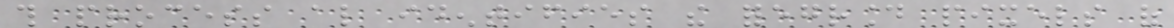this process also identifies the foreground pixels of
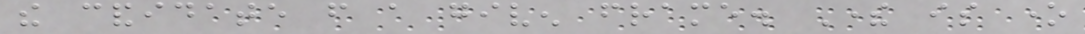the candidate from a given frame. There is one
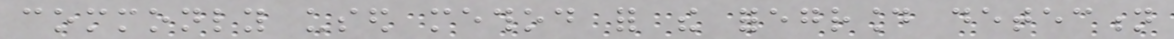commonly used method for the foreground detection
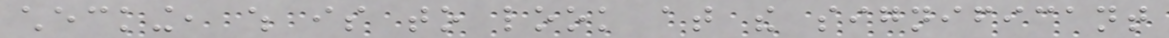checking, which is to look at the significant
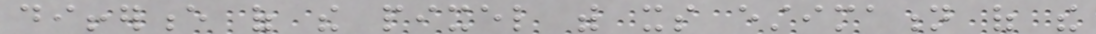difference of the pixel with its estimation of the
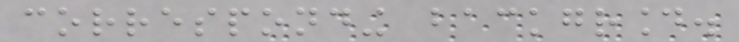corresponding background.
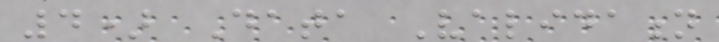4) Data Validation
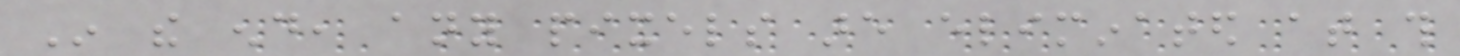In the end, any pixels are eliminated at this
